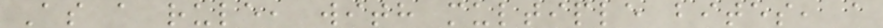As a rule, with multiple bites, a
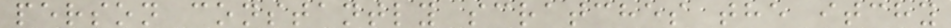person constantly scratches the itchy
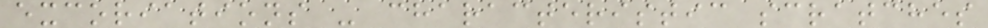excoriations - characteristic scratches
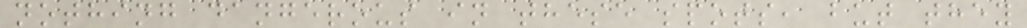nothing dangerous in these spots, but they
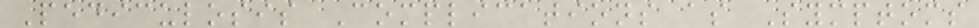Pediculosis Complications as Symptoms
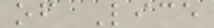of Lice
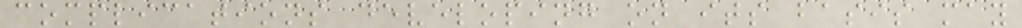complications developing on its basis may
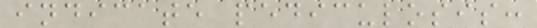indicate pediculosis:
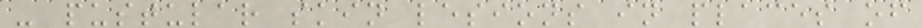- pustular skin lesions in places of
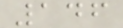146
